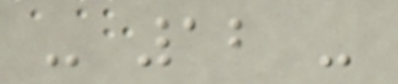- 12 -
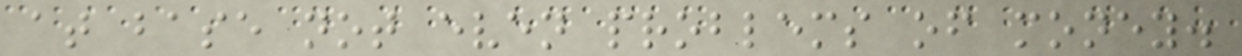at base not even problems of money.
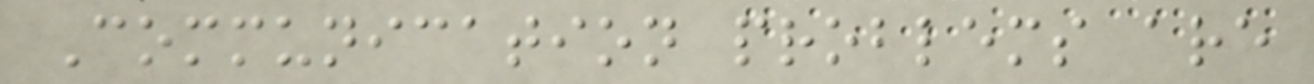Communication problems are
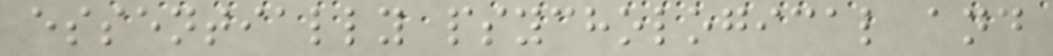essentially psychological and
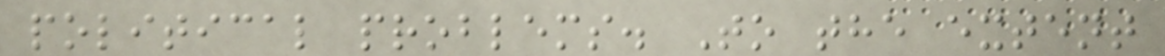political problems. To the extent
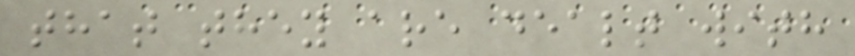that they are dealt with
